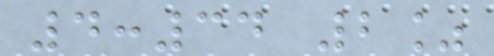4:34 2%
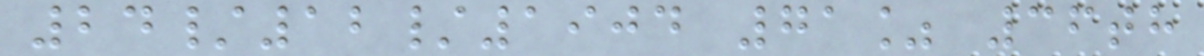24/12/1904 71% 36th
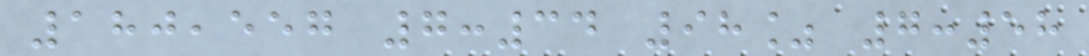180,557 7:34 98% 7:58
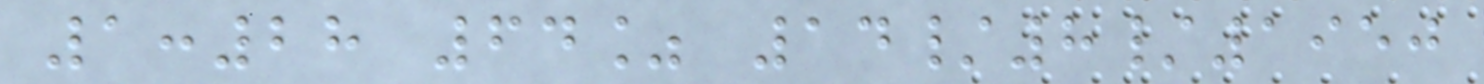1:28 64% 14/8/1950
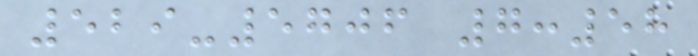529-5706 7:58
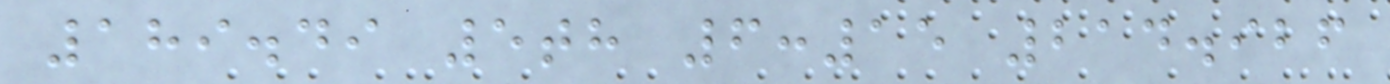189.49 5th 6:15 214.926
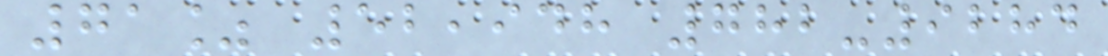71% 52,948 782-9284
